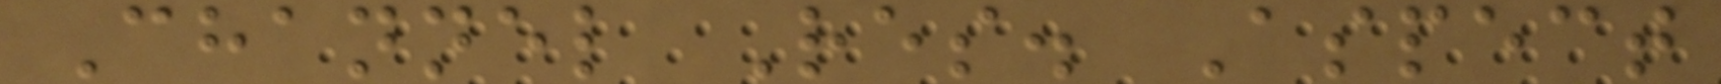Channel Res. Aspect
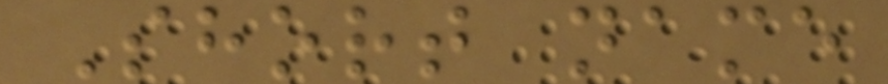Short name
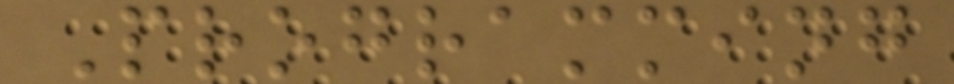Programming
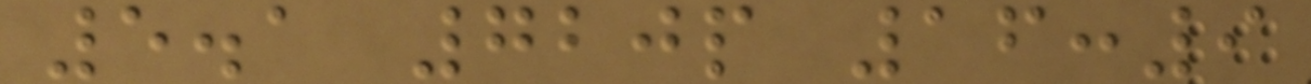5.1 720p 16:9
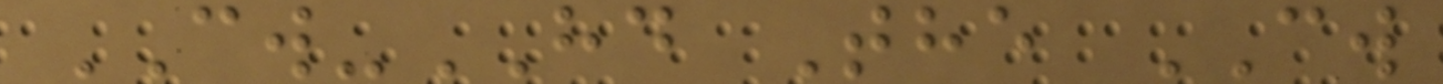CW-HD The CW
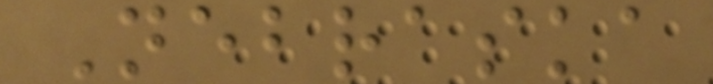Nebraska
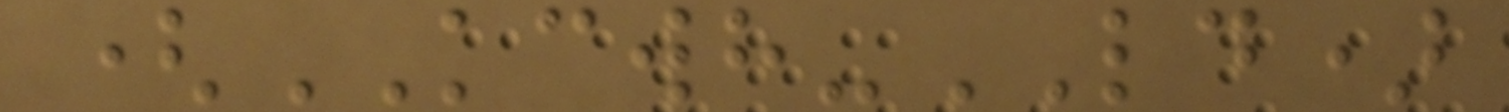(KCWH-LD)
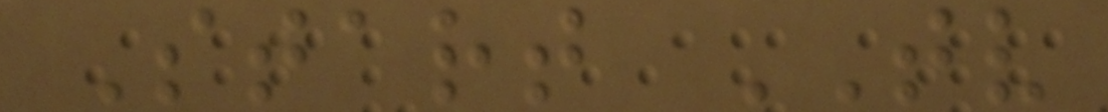Start TV
